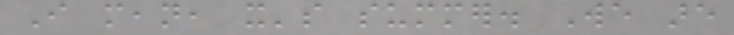I mean, it's summer. We are
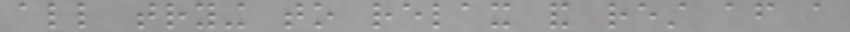all trying to relax and rest after a
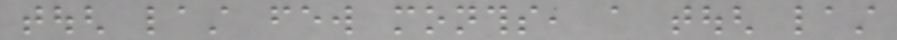tough last few months, a tough last
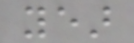year
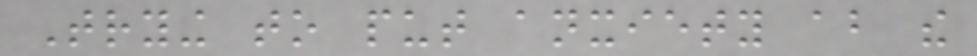Trying to put anxiety about the
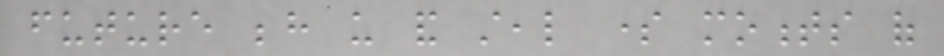future behind us and steal some moments of
